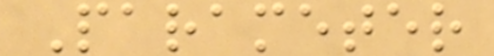Parameter
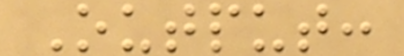Output:
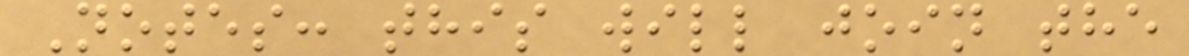Notes: this will join the
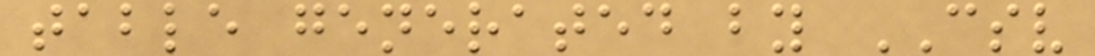table generated by CSV
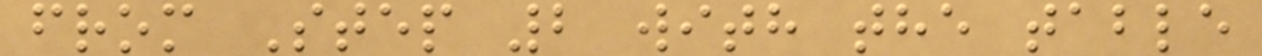from Step 2 with the table
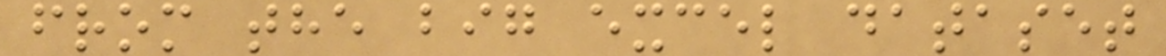from the big excel dataset
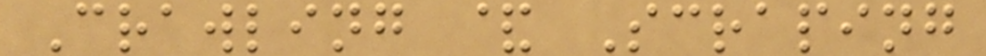Crawling & Scraping
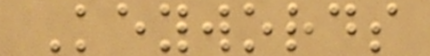Keywords
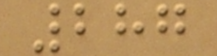287
